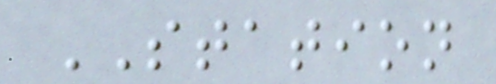STATION
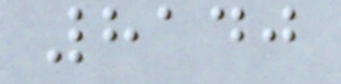8140
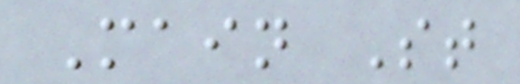Main St
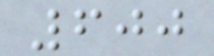600
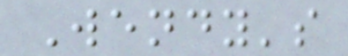Wendy's
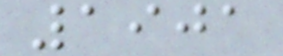1901
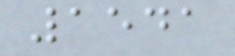1541
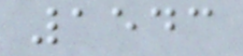1543
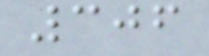306
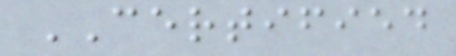CERTIFIED
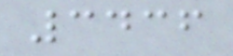3436
